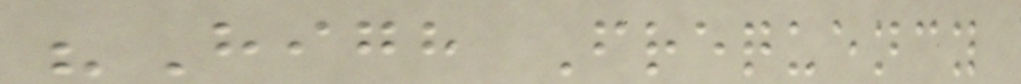"High Frequency
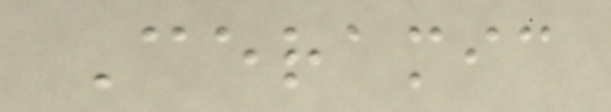Ceramic
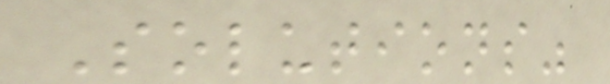Solutions"
